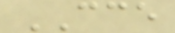CCE
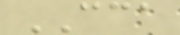CCA
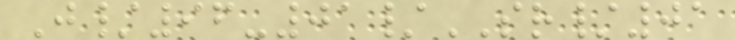J/96-01/SR/01
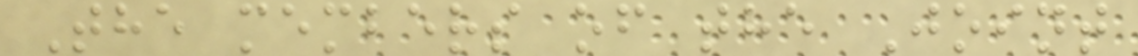The members of the Joint
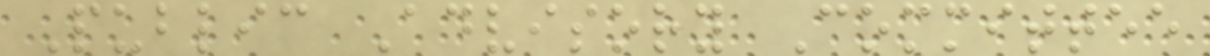Public Advisory Committee
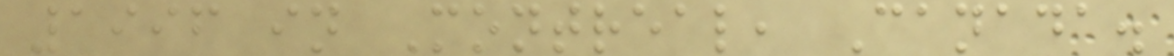1996 in Montreal, Canada.
